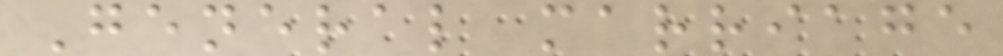General marriage
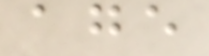age
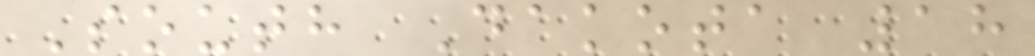South Dakota 18
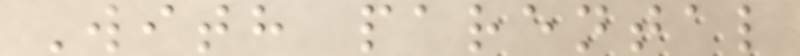With parental
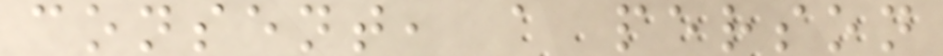consent, a person
